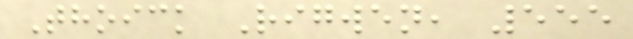Thoick Rigwen, 555
